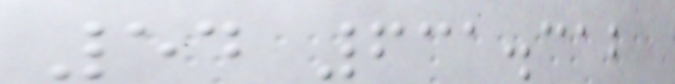54 631.312
